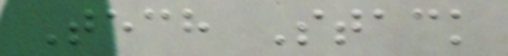Tech Stack
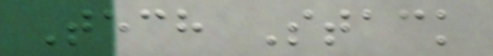Tech Stack
